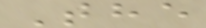The
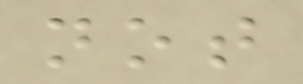not
